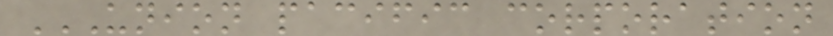UNION PACIFIC CORPORATION
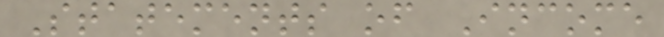Statements of Income
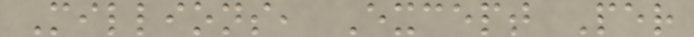Millions, Except Per
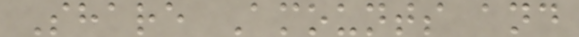Share Amounts and
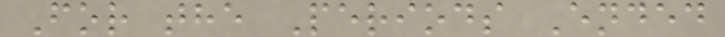For the Periods Ended
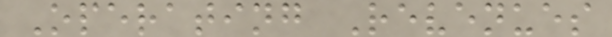Operating Revenues
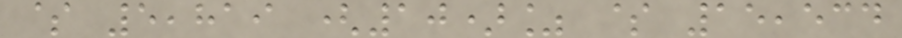$ 5,819 (10)% $ 15,534
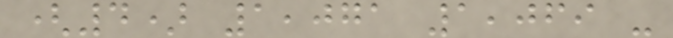(4) 1,071 1,069 -
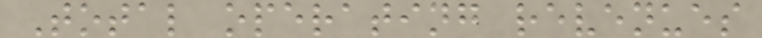Total operating revenues
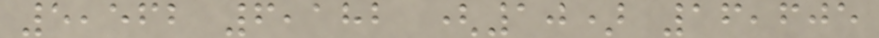5,562 6,182 (10) 16,605
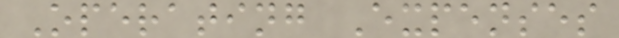Operating Expenses
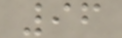96
